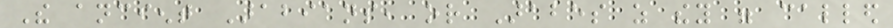The ancient Arabians, or Arabes as they were called
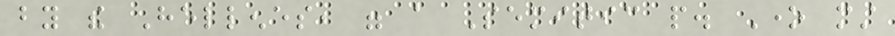by the Hellenes, were a Semitic people. One must
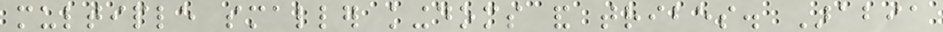multiple smaller kingdoms and tribes. Arabia
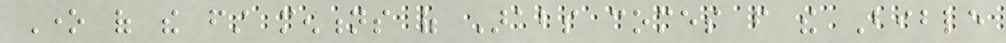One of the first mentions of Arabs comes from the Bible
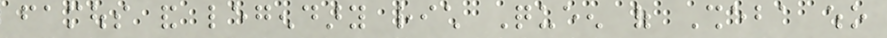famous and legendary rich Queen of Sheba who
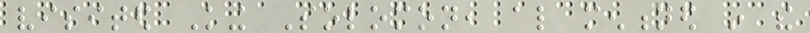visited King Solomon, also mentioned in the
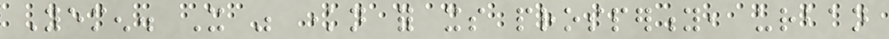Yemen. It was known for its prosperity, urban
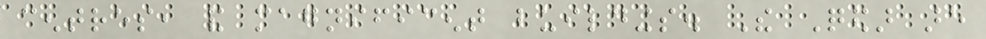centres, and magnificent buildings. The Qedar are
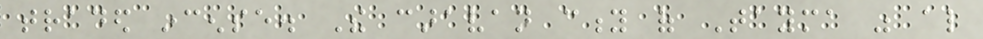traded incense. The caravan city of Tayma was also
